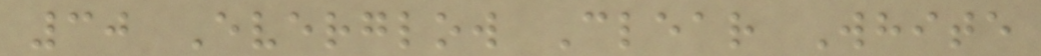30 Everglow Clear White
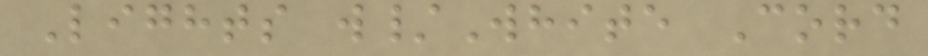Lights w/White Cord
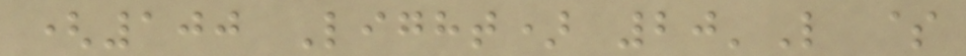(100 Light) 20'L $
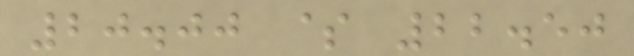20.00 $ 22.50
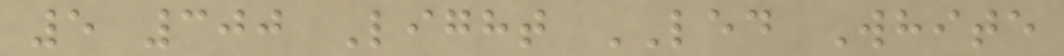5 300 Light LED White
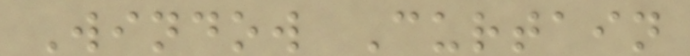Window Curtain
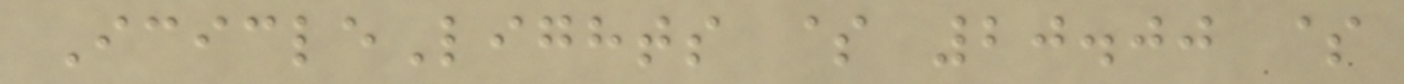IcicleLights $ 20.00 $
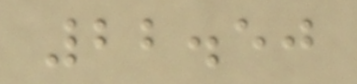22.50
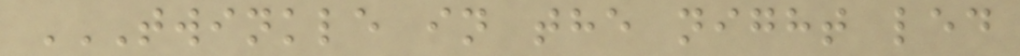TWINKLE IN THE NIGHT LED
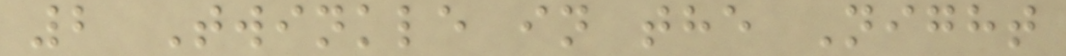2 Twinkle in the Night
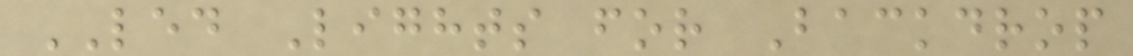LED Lights for Backdrop
